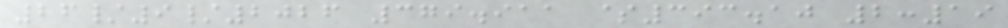26/9/2026 379.911 $393.10 2:19
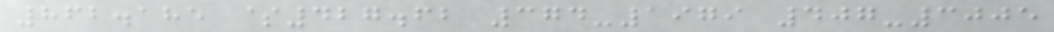862.185 $427.62 374-1979 407-3005
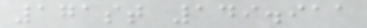171st 149.911
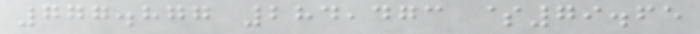777.877 284,473 $79.65
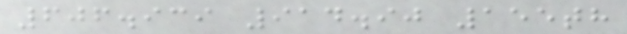606.939 914.90 155th
